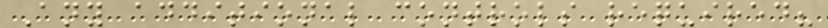Any additional controls required?
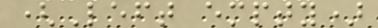(Left empty)
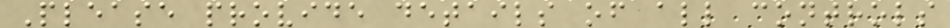Please provide details of all controls
